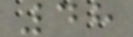48
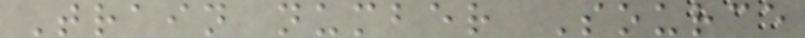Train number Source
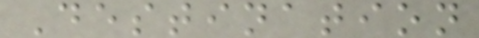Destination
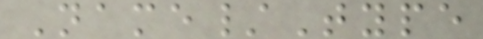Name/Type
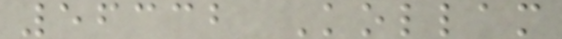56332 Kollam
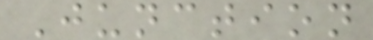Junction
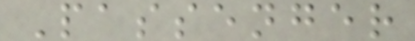Passenger
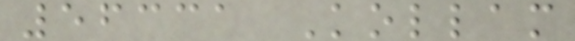56331 Kollam
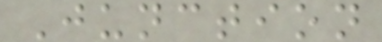Junction
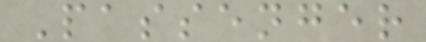Passenger
